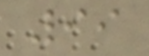99
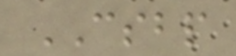CSBP
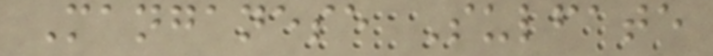Manganese Sulfate
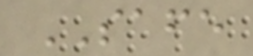SAFE
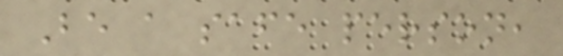Be a safe person,
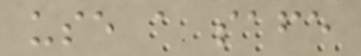use a safe
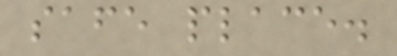safe place.
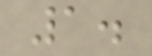1.
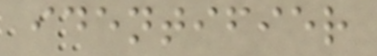identifier
